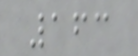163
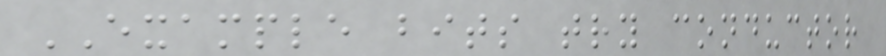EXAMPLE bits try conductor
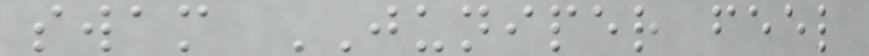swam JUNIPER feel
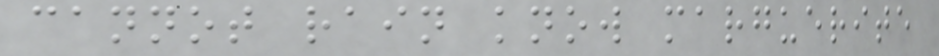cannot rain know marguerite
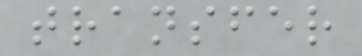transfer
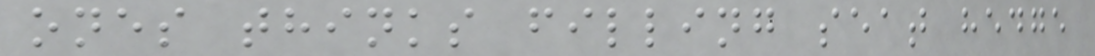ones thinks filling seat hedge
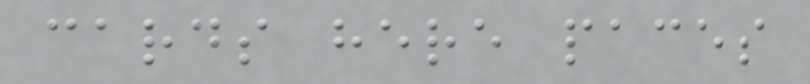cards here paces
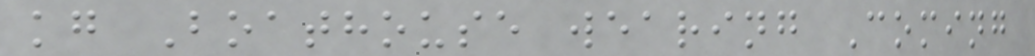kg Boathouse wearing Coming
